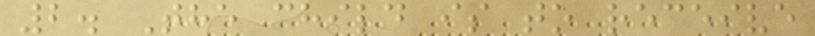2. The child is to receive
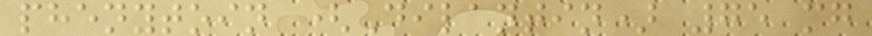phenytoin (Dilantin) 75 mg
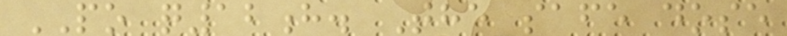PO q12h. The safe dose
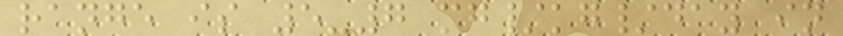range is 5-7 mg/kg/day in
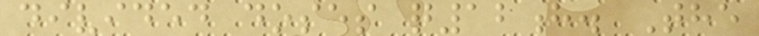divided doses q12h. The
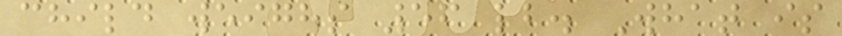child weighs 56 lb. What is
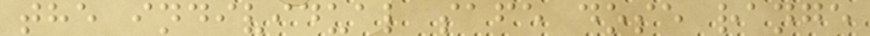the individual safe dose range
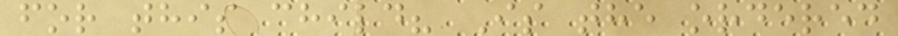for this child? Is the ordered
